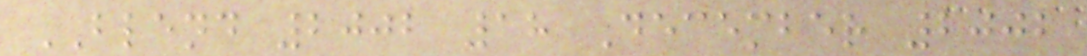BLEND 2002 18 December 2002
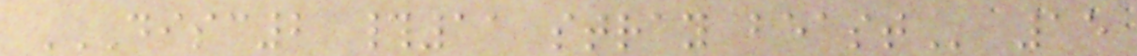DISC2 #11 STRAY BEAST 15
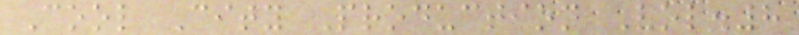Cool City Production Vol.8
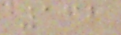132
